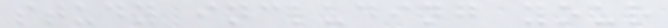study including your
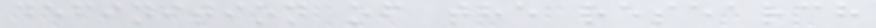definition of the research
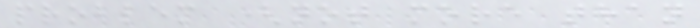problem (not more than
